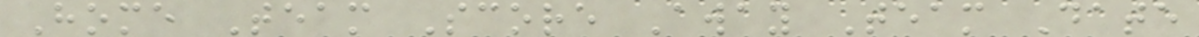Home Team Score Away Team Date
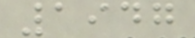1947
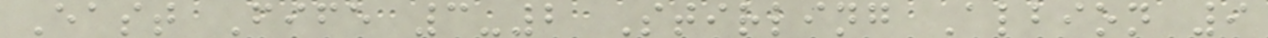East Fife 3-2 Stirling Albion 9
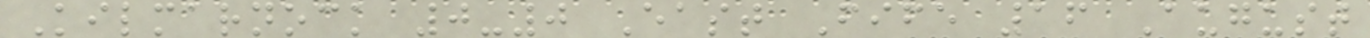Kilmarnock 0-0 East Fife 16 August
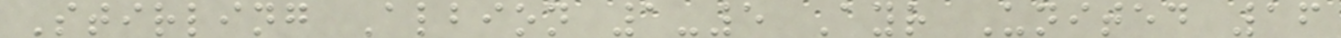Stirling Albion 1-5 Ayr United 16
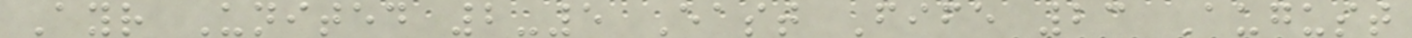Ayr United 2-5 East Fife 23 August
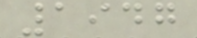1947
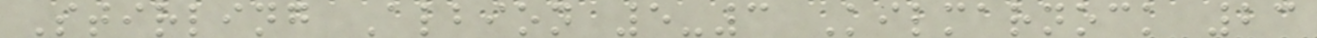Stirling Albion 5-3 Kilmarnock 23
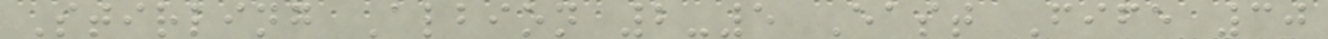Stirling Albion 2-5 East Fife 30
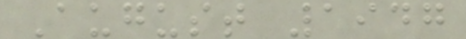August 1947
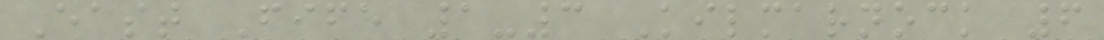East Fife 1-3 Kilmarnock 6
